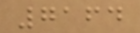7164
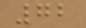72
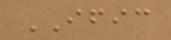IFIC
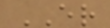ER
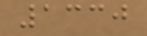1330
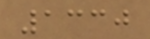1330
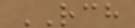RCH
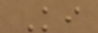Ki
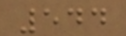544
